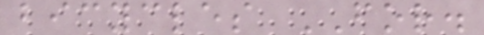bicycles FOR.
